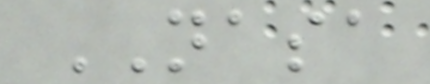NASA
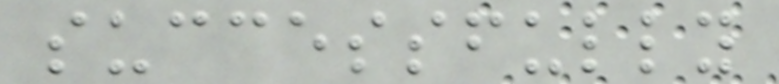successfully
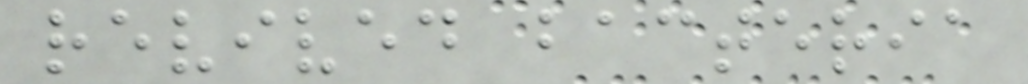revived bacteria
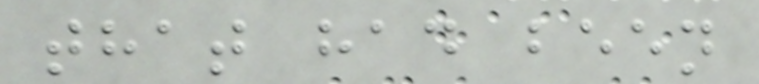that had been
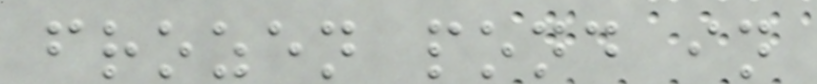frozen pond in
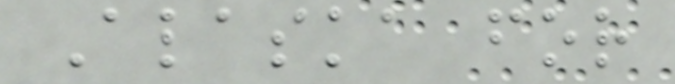Alaska for
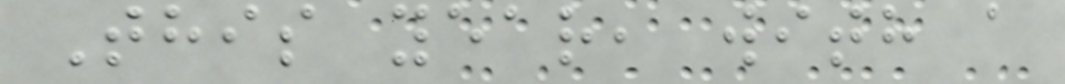This year, with a
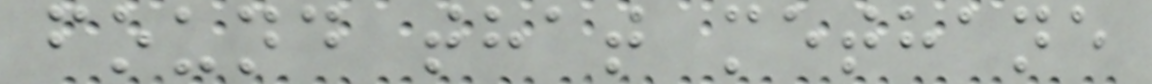found that methane
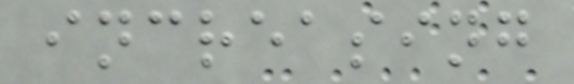increasing
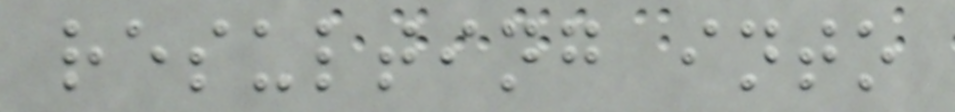resulting into
